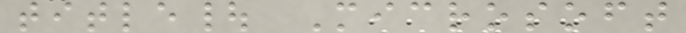title| Microsoft
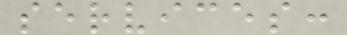services:
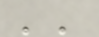''
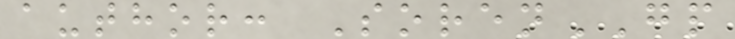author: SorenGP
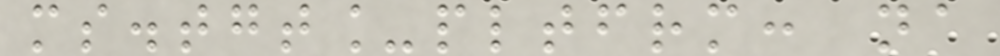ms.tgt_pltfrm: na
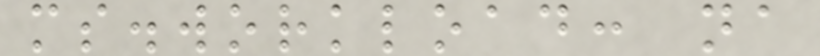ms.workload: na
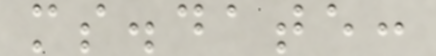ms.date:
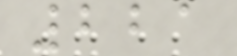221
